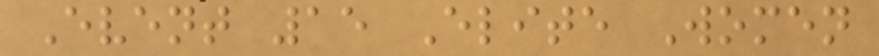Event 15 Elite Women
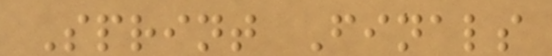Sprint Finals
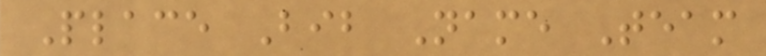Place Bib Name Team
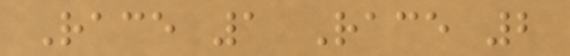Race 1 Race 2
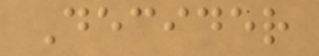Decider
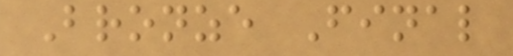Bronze Final
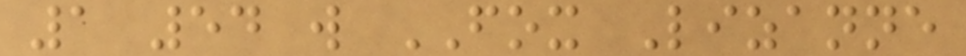1 54 w FOX Lizanne
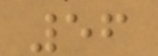56
